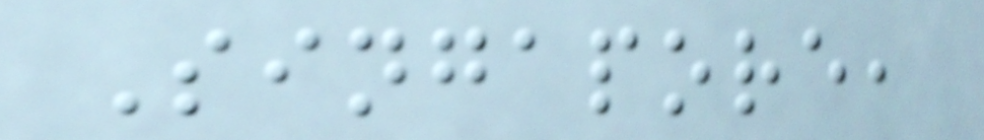Singapore,
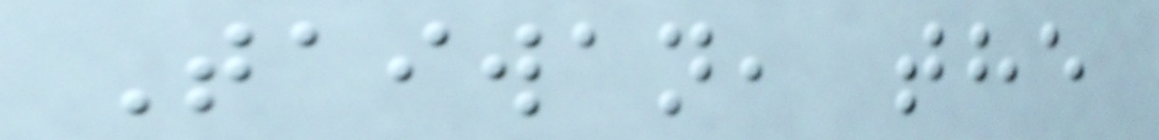Taiwan, the
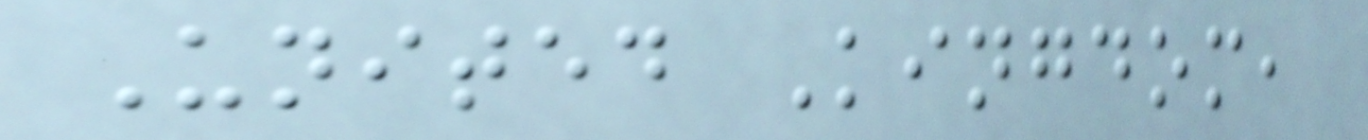United Kingdom,
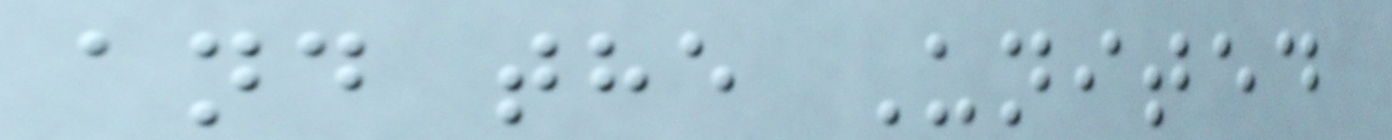and the United
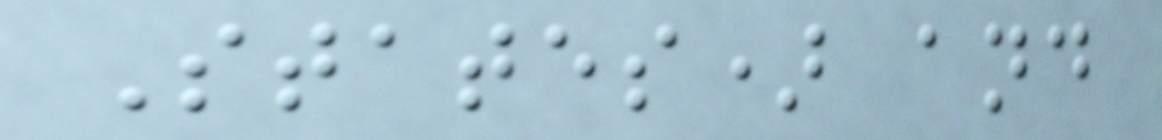States) and
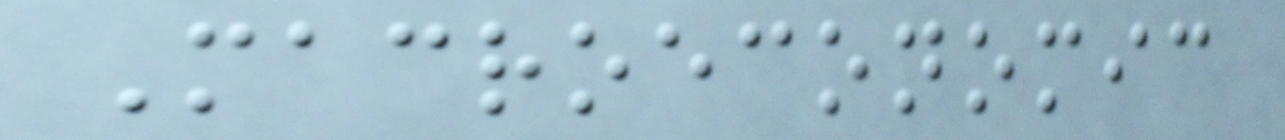Macroeconomic
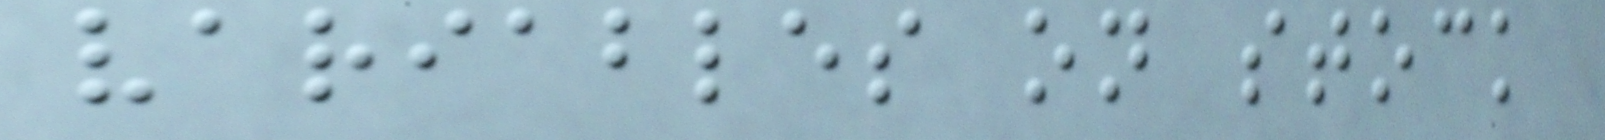variables on stock
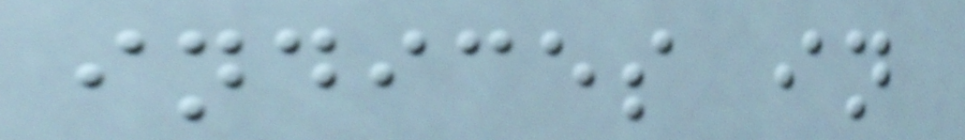indices in
